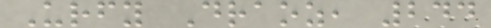Urfy Draoz, 244
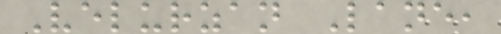Velurzan Lane,
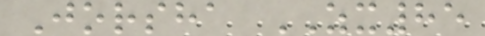Jorsha ZX85
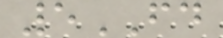5FD
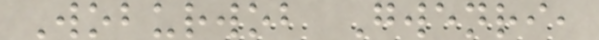Woburwob Gwenri,
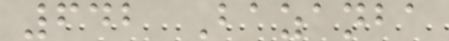642 Bazanba
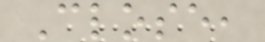Close,
